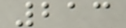213
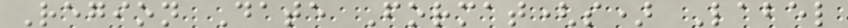Region Date Format(s) Label
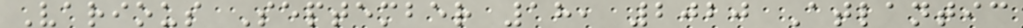Various September 18, 2020 Atlantic
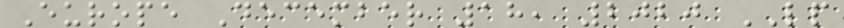Europe December 18, 2020 LP
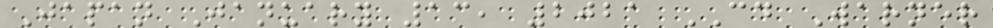Japan January 13, 2021 CD Warner
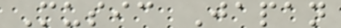Music Japan
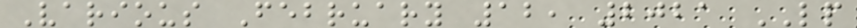Various February 12, 2021 LP
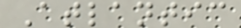Atlantic
